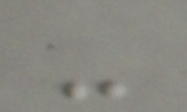-
